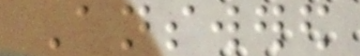Answered
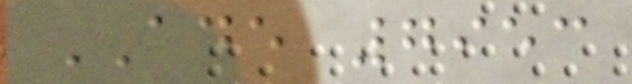ADE 7953
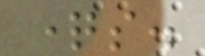questions.
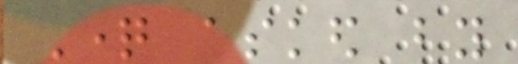Question asked by
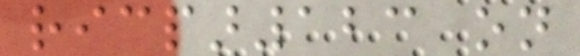ricpar123 on
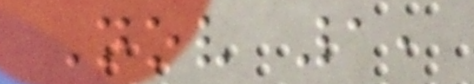Nov 1,
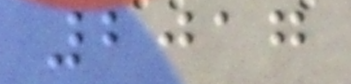2017
